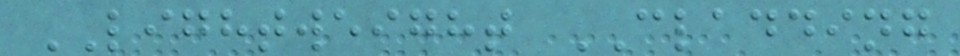LIGHTWEIGHT CLADDING
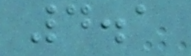4.1
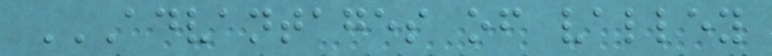ADVANTAGES OF VALLEY
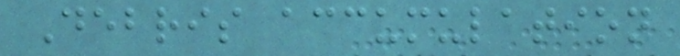Debris accumulation
